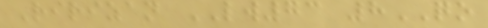Ririzan LW73 8QO
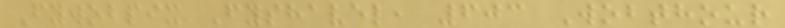Fywobpix Fyshavel, 603 Wobthour
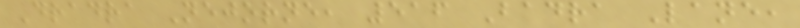Dradra Nejorne, 516 Badra Lane,
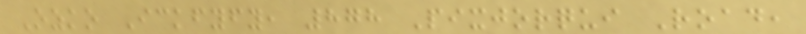Ozko Ickfyfy, 878 Pixjorqui Road,
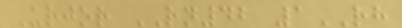Urjor RN42 1RH
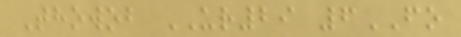Thowob UR29 6FO
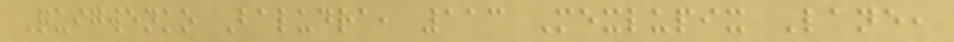Quigwenko Baludra, 113 Mexlupix Lane,
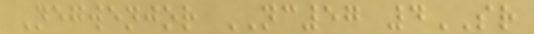Negwenjor NC57 4SR
